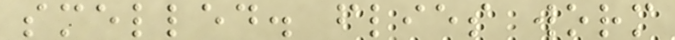smelled. flies worm
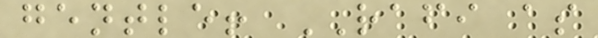gentle! RAFI as
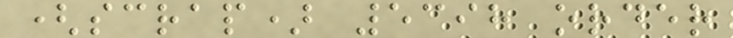(scrap) 5398 order
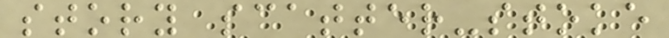story scatter-stoke
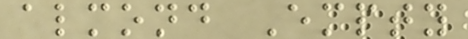almond Empty
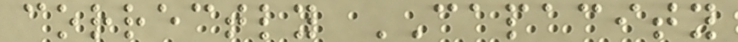correctly CAPACITY
